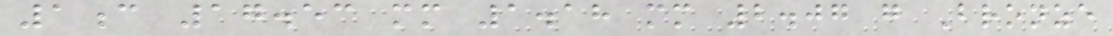1c 17.53 mm 1.18 mm 2.07 g Bronze
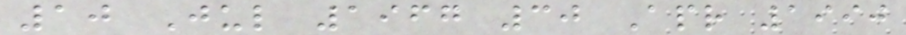10 Jul 1967 30 Apr 1990
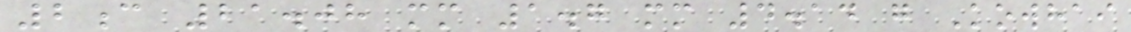2c 21.08 mm 1.7 mm 4.14 g Kowhai
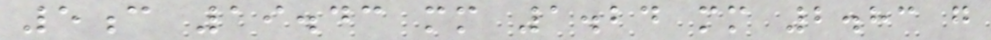5c 19.43 mm 1.24 mm 2.83 g
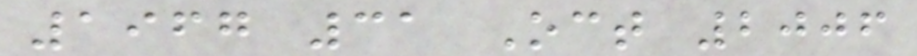1967 31 Oct 2006
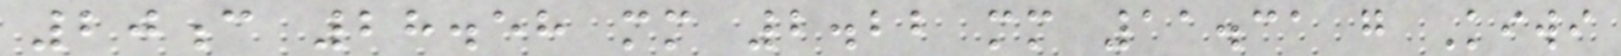20c 28.58 mm 2.22 mm 11.31 g Kiwi
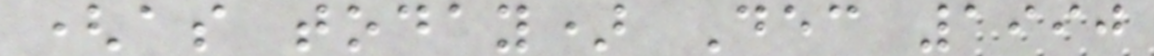(as today) Dec 1990
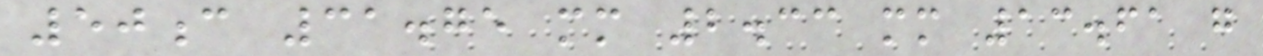50c 31.75 mm 2.33 mm 13.61 g
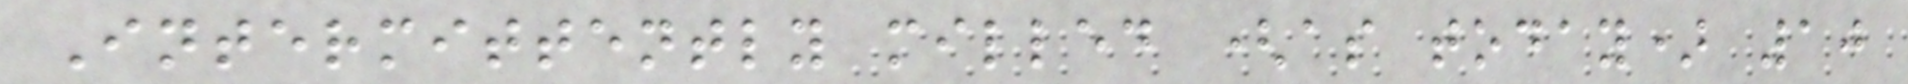Intermittently milled (as today) 10
